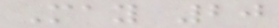May 20
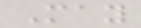May
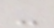-
